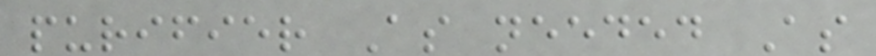purifier As needed As
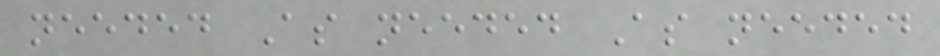needed As needed As needed
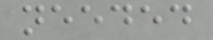needed
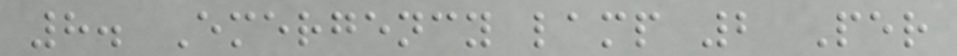8. Emergency lamp 2 Per
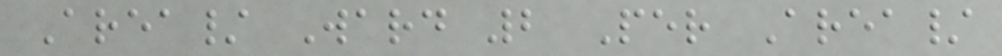Area/ Ward 2 Per Area/
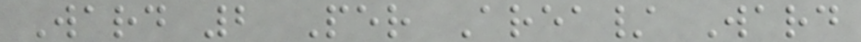Ward 2 Per Area/ Ward
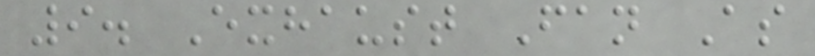9. Exhaust Fan As
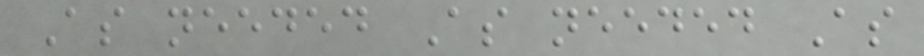As needed As needed As
